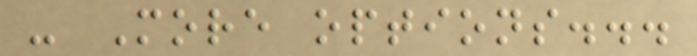- More options...
